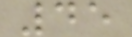45
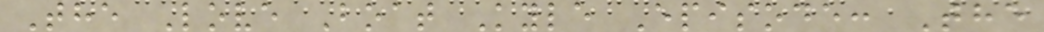The Love Boat Kyle Episode: The
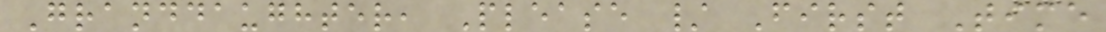Granddaughter, Please / First Time
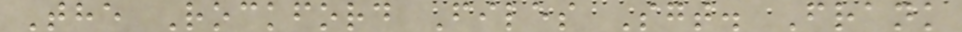The Rockford Files Sgt. Frank
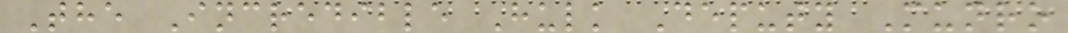The Incredible Hulk Deputy Munro
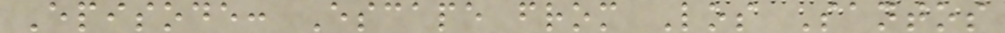Episode: Escape from Los Santos
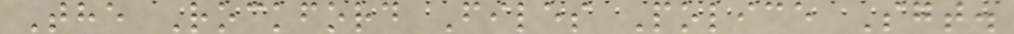The Rockford Files Police Sgt.
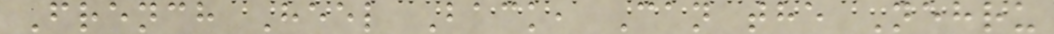French Heel Back, Can the Nehru
